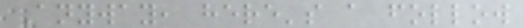Anyway, here's a follow
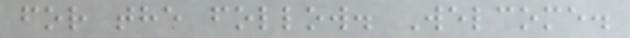for the follow. Welcome.
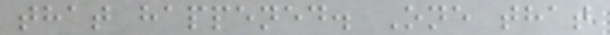that happened. One that
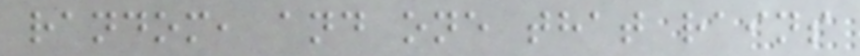random, and one that rains
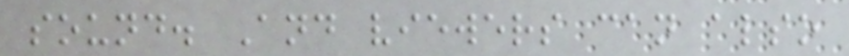sound. And viewers can also
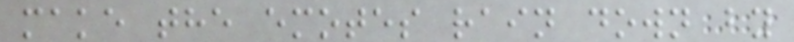make the emotes rain down by
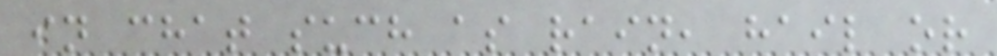in chat such as rain, hail or
